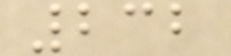232
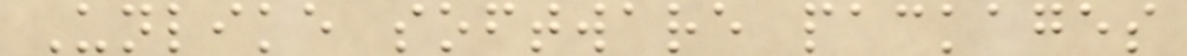Unlike software packages
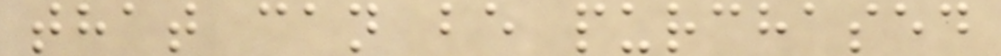that can be purchased
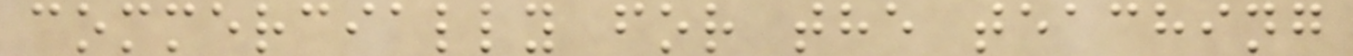commercially for the teaching
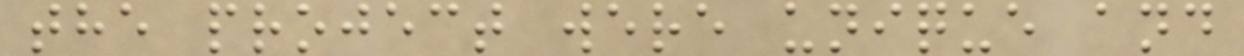the project were unique and
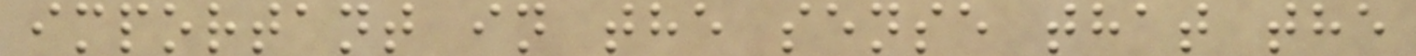important in the sense that the
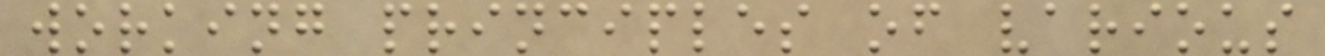working principles of various
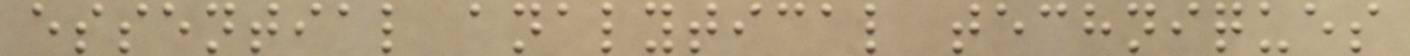essential analytical techniques
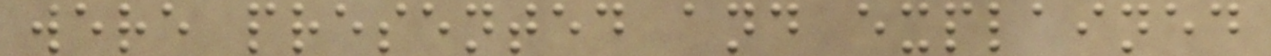were presented and explained
